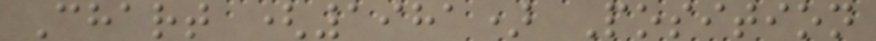Chart (1981) Position
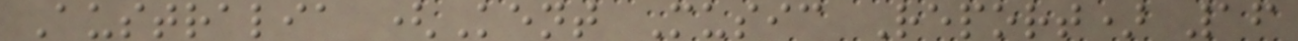Australia (Kent Music Report) 16
